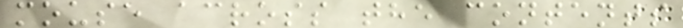mouse across the contents
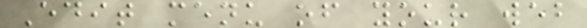Edit menu of your web
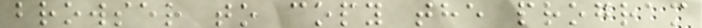browser to copy the program
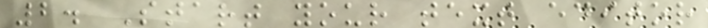2. Start your text editor
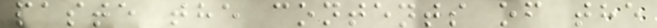paste the contents of the
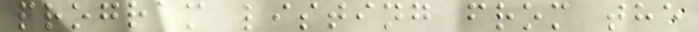program listing from the
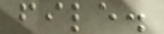file.
